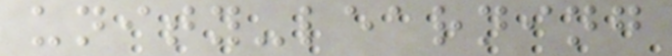unity-learning
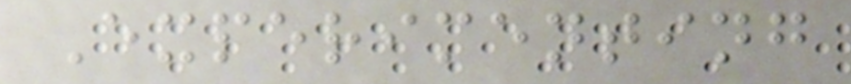Experimenting
